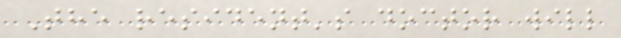The resident's doctor will
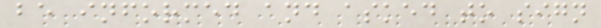be informed and asked to sign
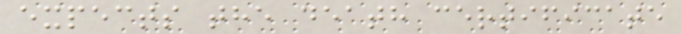expects the death certificate
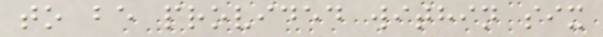to be provided within six
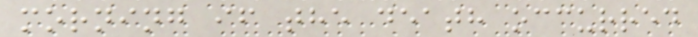morning if the death occurred
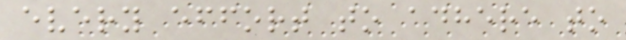every effort to adhere to
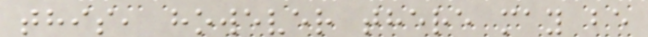this, however there may be
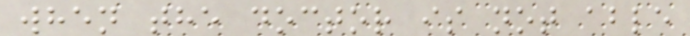when the doctor is not able
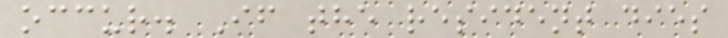occur. If the resident dies
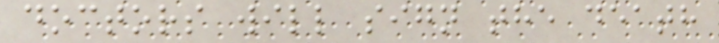doctors will sign the death
